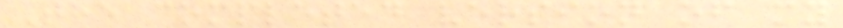The completed version of my
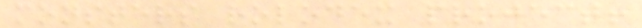monsters rolodex project!
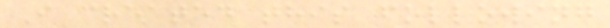I created this following
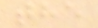the
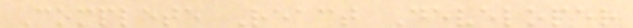Complete React Developer
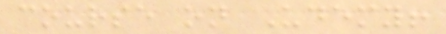course on Udemy!
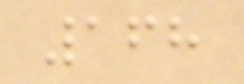168
